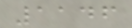1146
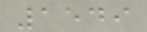1549
